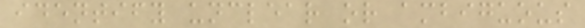identify unclear or ambiguous
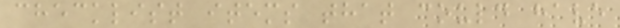checklist items that could have
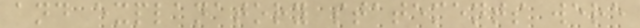and explanatory statements were
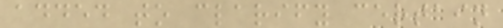added to clarify certain
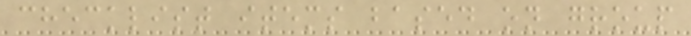checklist items based on group
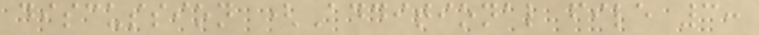discussion (Additional file 3:
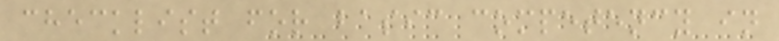checklist for basic competency in
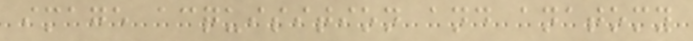image acquisition and anatomy
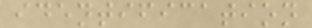identification
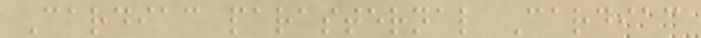Cardiac parasternal Cardiac
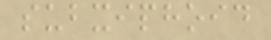subxiphoid
